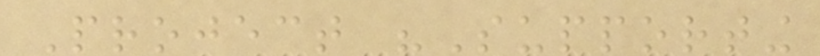Project "Supporting
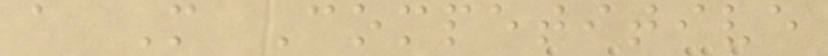a More Competitive
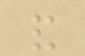and
